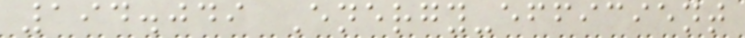194.049 Energy-efficient
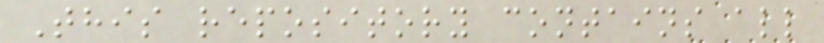This repository contains all
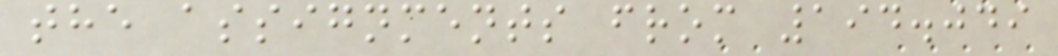the assignments from 194.049
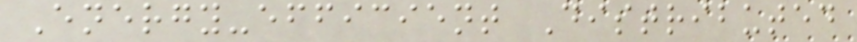Energy-efficient Distributed
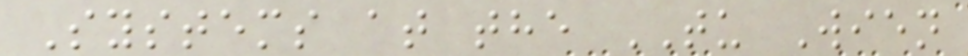Systems at the TU Wien
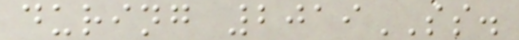during 2019SS.
